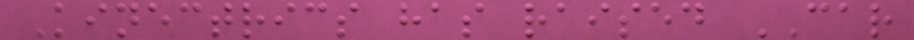Kinectrics has raised CAR
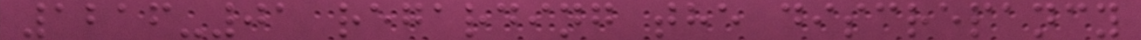1216-01 regarding the discrepancy
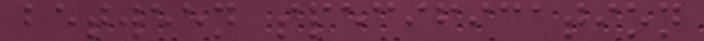between specification
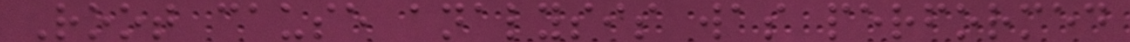Root cause analysis was performed
